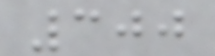300
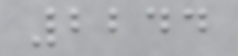2244
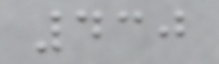430
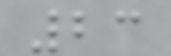23
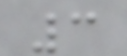3
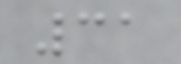31
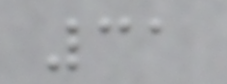31
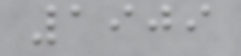1909
